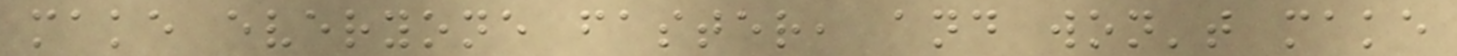make everyone faster, and won't make
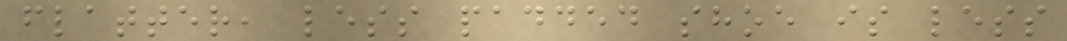flatter, less padded shoe is less
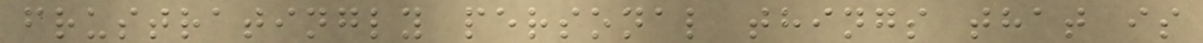frustratingly personal things that is
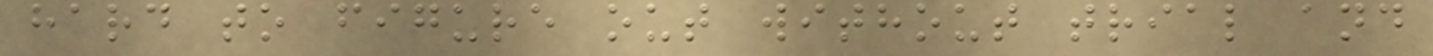hard to figure out without trial and
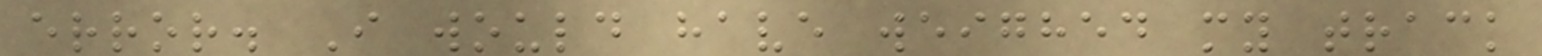error. I would have weighed my track
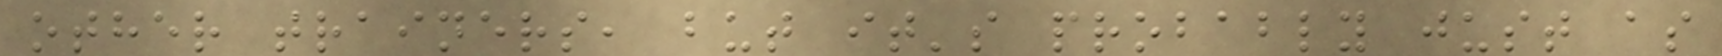other trainers, but it's probably just as
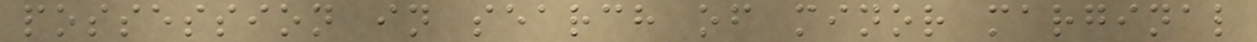possession in search of minor marginal
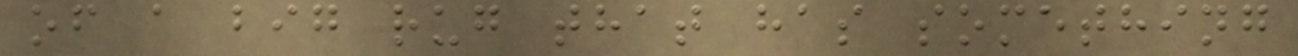of a big rug that has something
